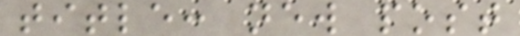title: new post
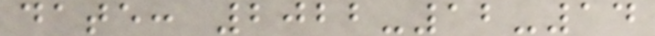date: 2022-12-14
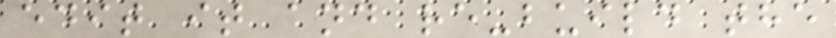edit it and re-build the
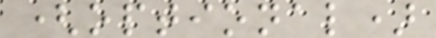(optional)
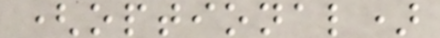(optional)
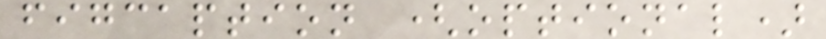figcaption (optional)
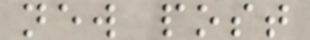new post
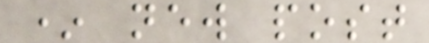* new post
